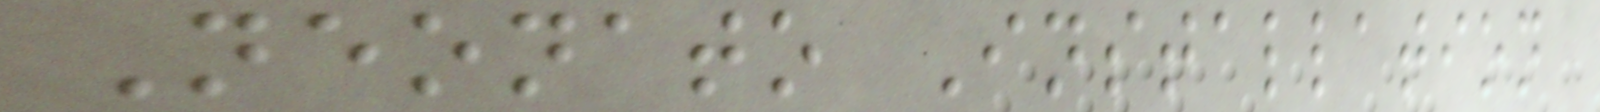Neonato Installation
